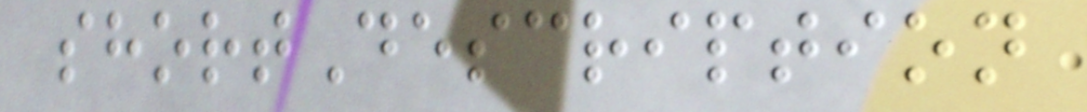shortDescription
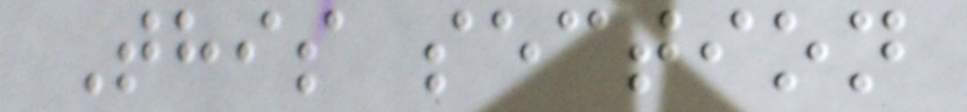This section
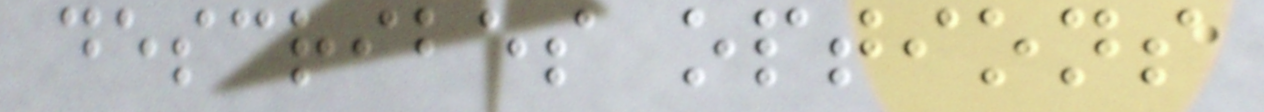describes options
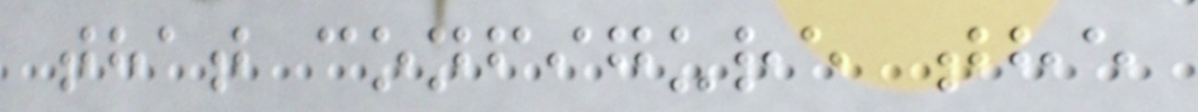that configure the
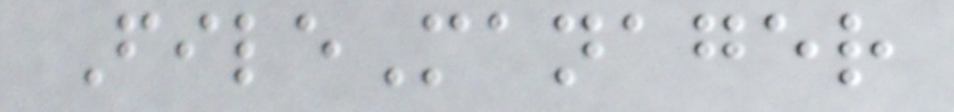FileManager
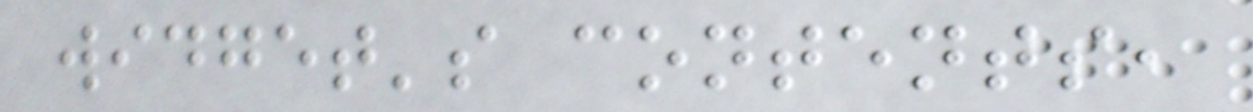widget's contents,
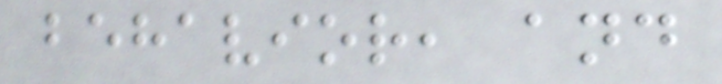behavior, and
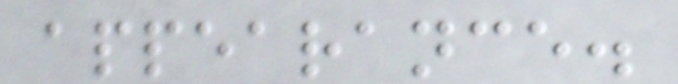appearance.
